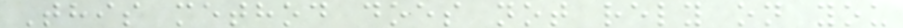This method does not rely on you
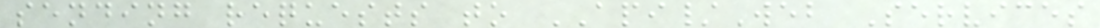sending requests to API/Web Services
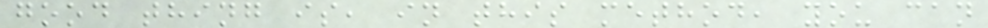good thing is, in this method, you can
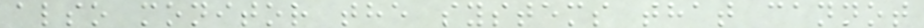also monitor the systems that cannot
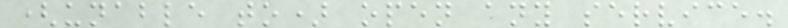(unable to) open any service.
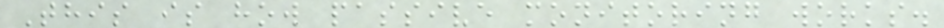This is how passive monitoring works.
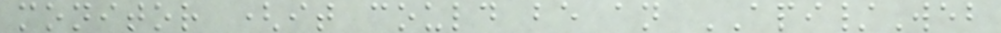monitor (it could be an API/Web
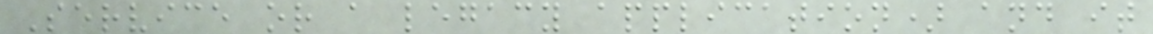Service or a legacy application) and it
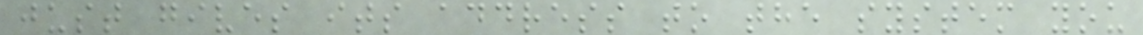just gives its address to the system you
